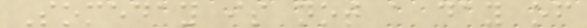Someday is not a day of
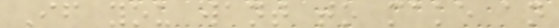If you want to make an
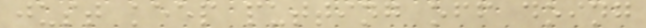just keep putting off doing
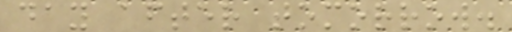day after tomorrow.
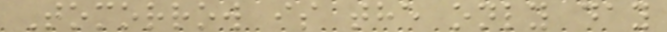Tomorrow is the only day
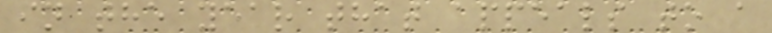in the year that appeals to a
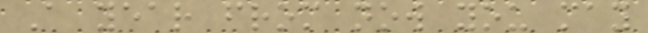A year from now you may
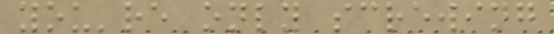you're only screwing
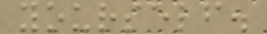yourself.
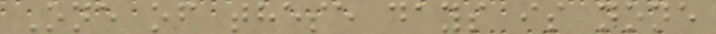One of these days is none
